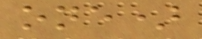one)
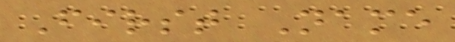First Name
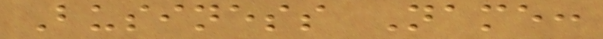Business Name:
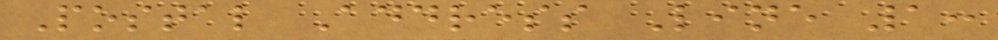Postal Address Line 1:
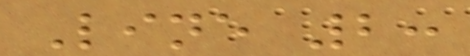Line 2:
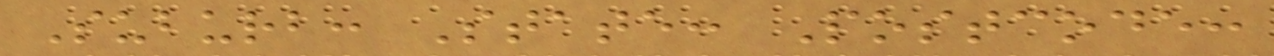Suburb: State: Postcode:
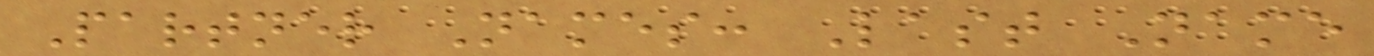Partner Names: Last Name
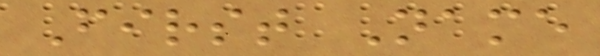First Name
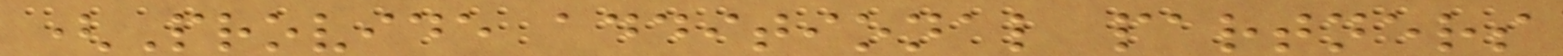(Provide additional partners
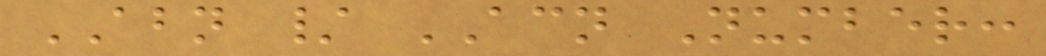ABN / ACN Number:
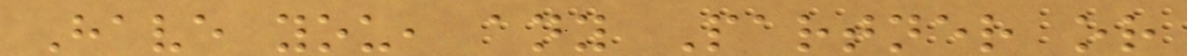Have you, any Partner or
